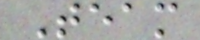Team
